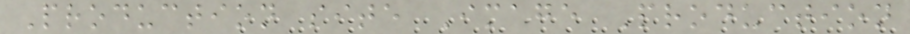Production site Image Production
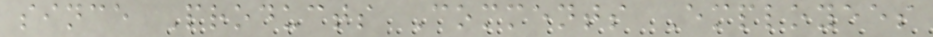since Products Comments Employees
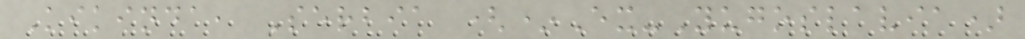Kikinda, Serbia (*Ex-Yugoslavia)
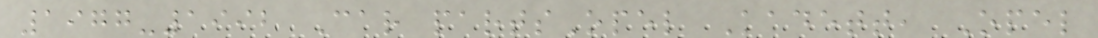1977-1992 Car partsOpel Kadett, Opel
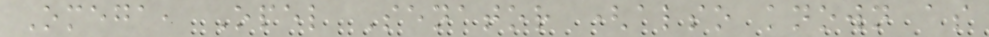Omega, Opel Senator (also known as
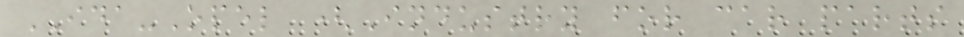IDA-Opel (Industry for car parts
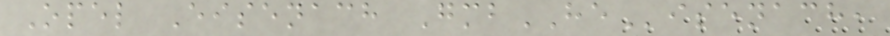Opel Eisenach GmbHEisenach,
